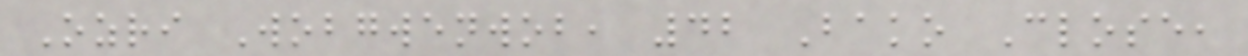Ozri Wobgwenwob, 42 Bako Close,
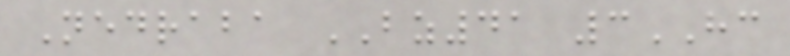Nedraba BZ41 3HC
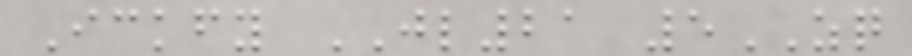Ickfy JL21 5ZQ
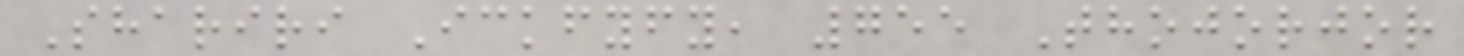Shariri Ickfyfy, 755 Thojorjor
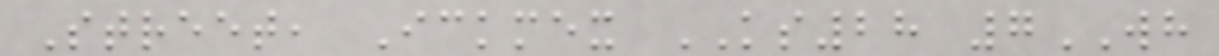Street, Ickmex KS28 7WH
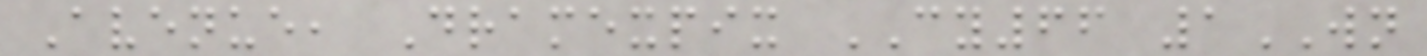Avenue, Dramexpix CY66 1WN
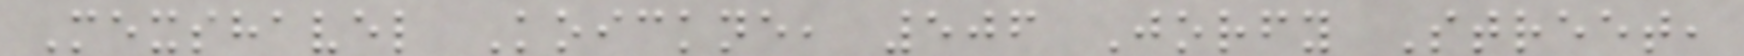Mexshavel Koickne, 506 Jorfy Street,
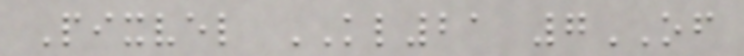Pixvel KL21 7OF
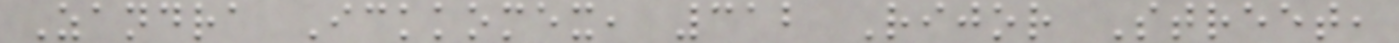Zandra Ickkomex, 312 Rijor Street,
